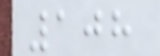108
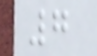7
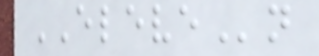ELEVEn
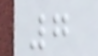7
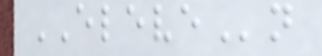ELEVEn
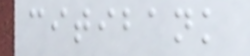citibank
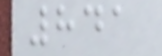841
